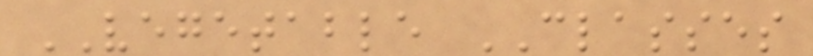VEGETABLE CLASSES
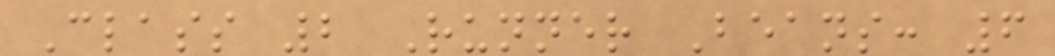Class 2 Runner Beans: 6
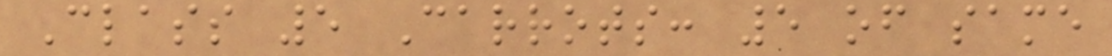Class 5 Carrots: 5 of same
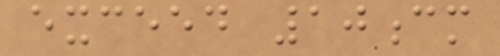exceed 10cm
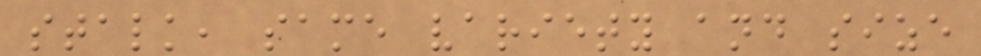stalk, same variety and size
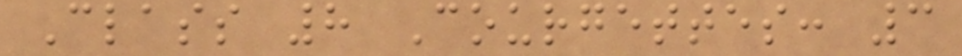Class 8 Courgettes: 3
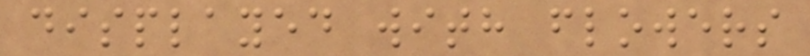displayed with flowers
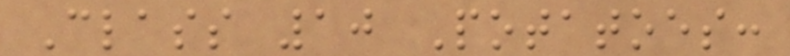Class 10 Potatoes:
